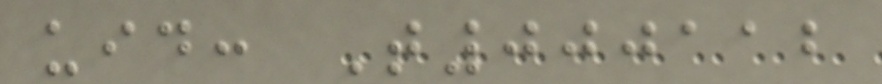uid: T000112
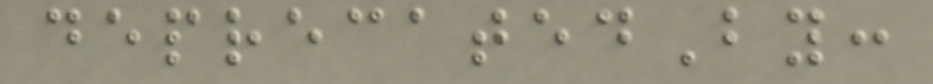deprecatedBy:
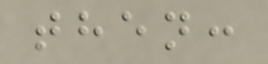then:
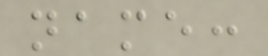name:
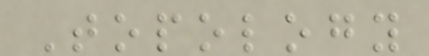Topology
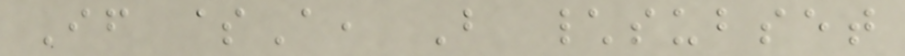If $A, B \subset
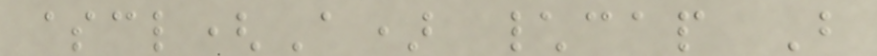$cl(A) \cap B
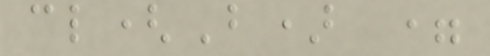cl(B) =
